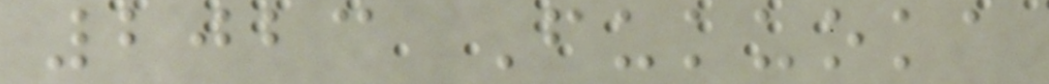2023 Fukuoka
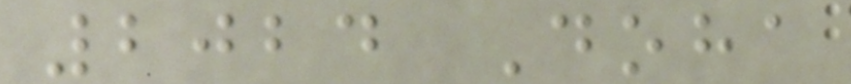2024 Doha
